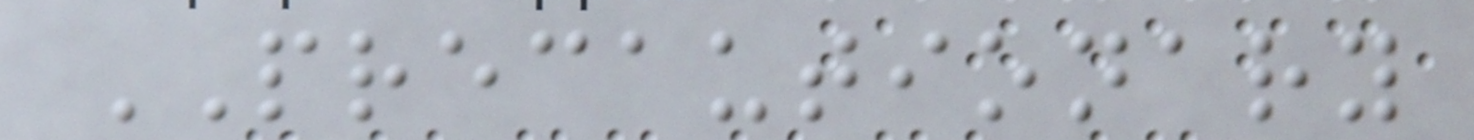PRECAUTIONARY
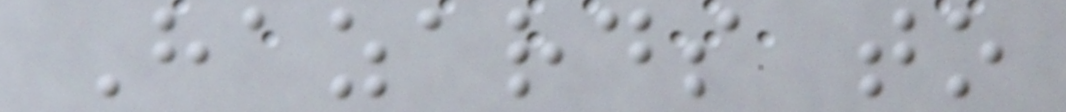Hazards to
